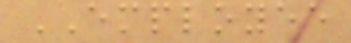EMPLOYEE
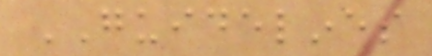GUIDELINES
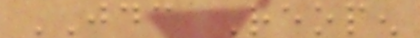JDC Reopen
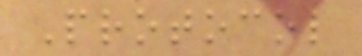Protocol
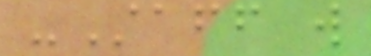-Staff will
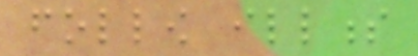follow illness
